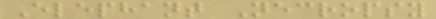Elephant Necropsy
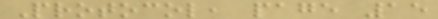Protocol, page 15
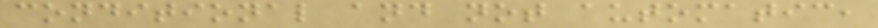conditional and not automatic,
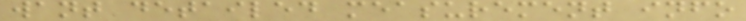want detailed measurement info
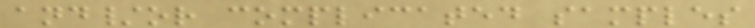and/or complicated samples
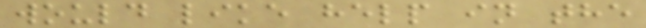would like help in the
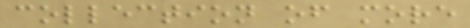collection of more
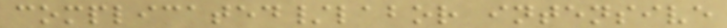complicated/labor intensive
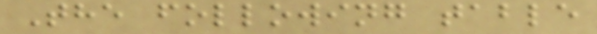The following table
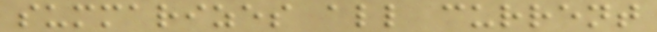summarizes all current
